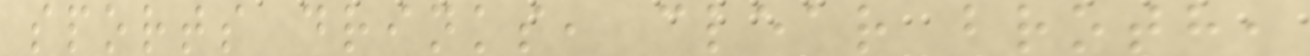sports drinks, clear broth,
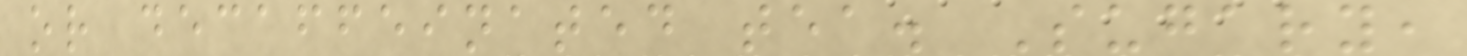or decaffeinated tea. Sugary,
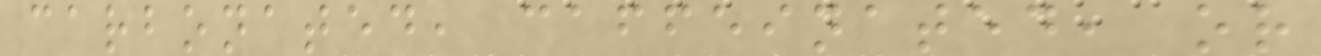carbonated, caffeinated, or
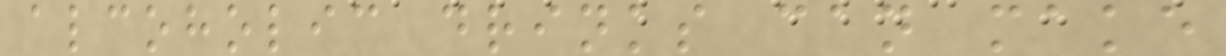alcoholic drinks can make
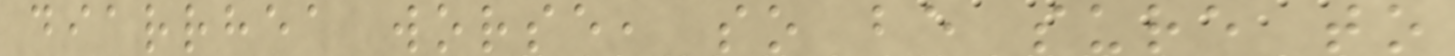diarrhea worse, so be sure to
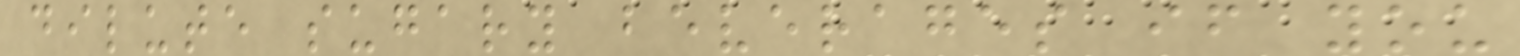dilute sugary beverages if you
